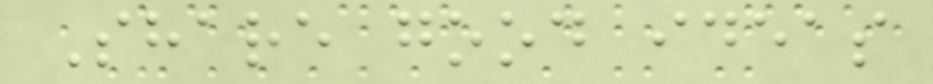Share good ideas
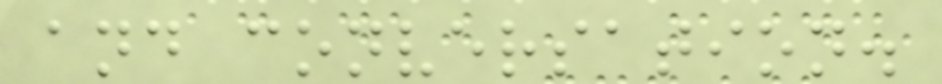and conversation.
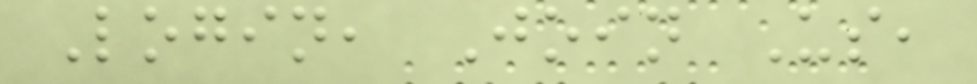Login, Join Us,
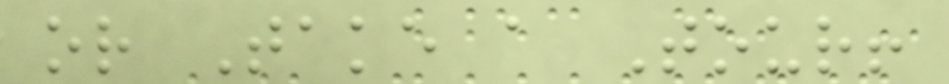or Take a Tour!
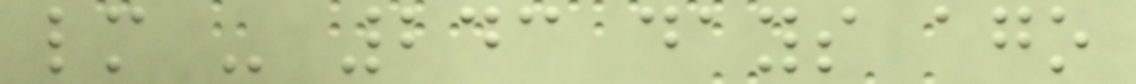lm - 243 days ago
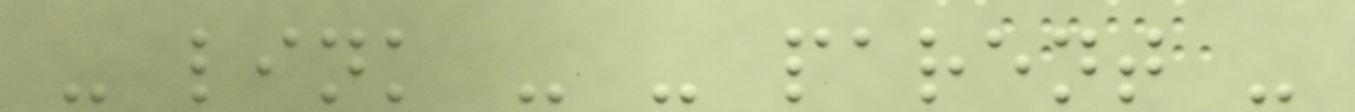- link - - parent -
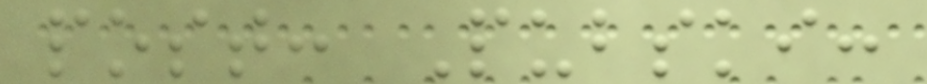post: Pubski:
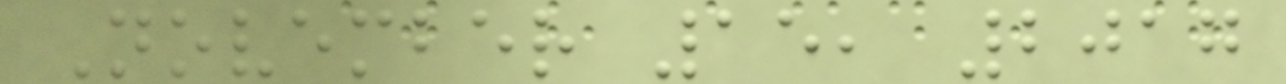November 15, 2017
